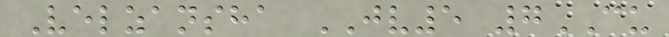Velzansha JV5 7CU
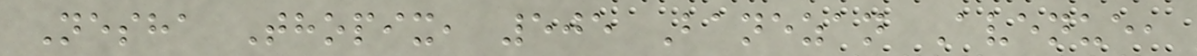Nesha Thopix, 505 Banezan Avenue,
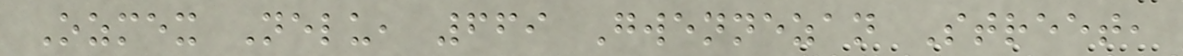Ozmex Nelu, 669 Gwennezan Street,
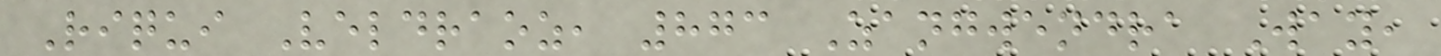Riqui Veldraoz, 873 Zangwendra Way,
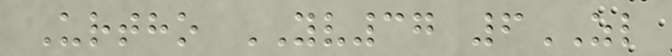Urtho YV37 6ZL
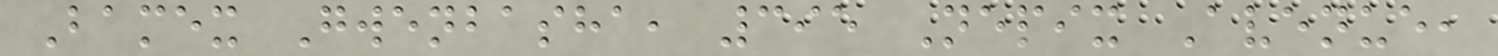Bamex Gwenbasha, 395 Nepix Avenue,
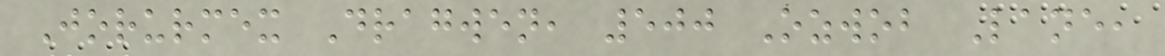Jorurmex Dragwen, 500 Ozwob Lane,
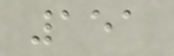151
